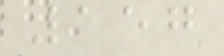157
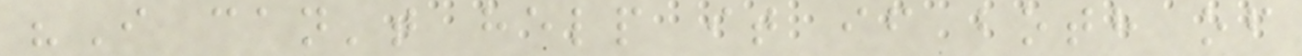"I can't help it if both of
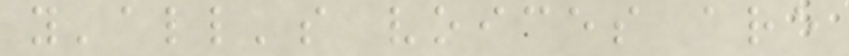y'all's voices are
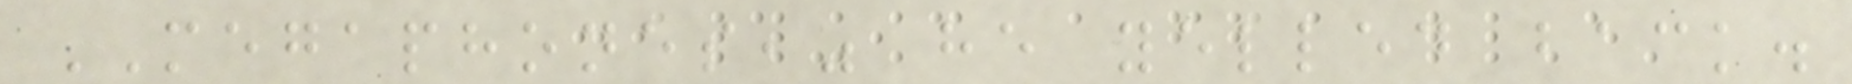MEGAPHONES," he yelled back.
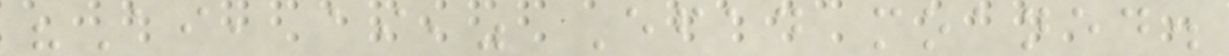"Ai, ai," Efad moaned.
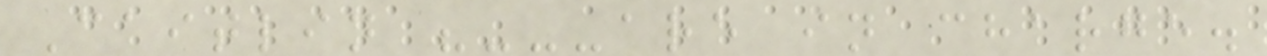Caitlin "---are in charge.
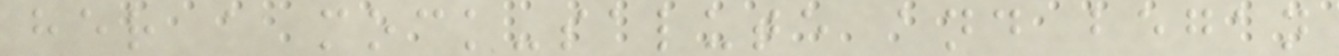her a mock-salute and began
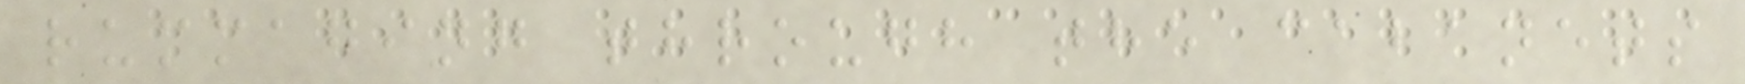rummaging through the cabanets
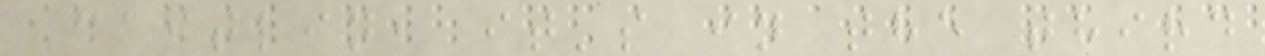Caitlin, it's in the third
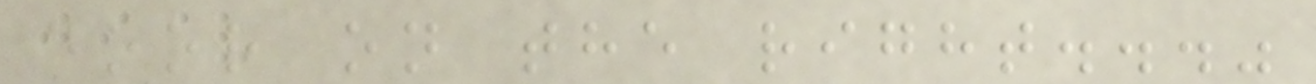door on the right..."
